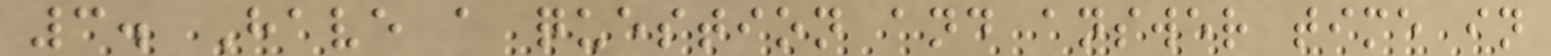3. Have a question and answer time in
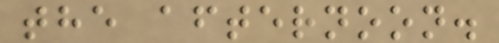the afternoon.
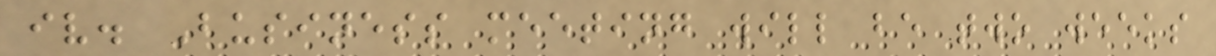iv. Business meeting will be two weeks
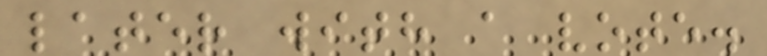later with a vote.
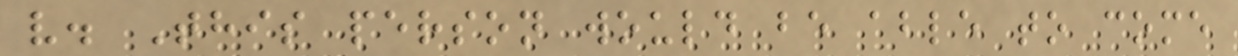v. This person would be able to come
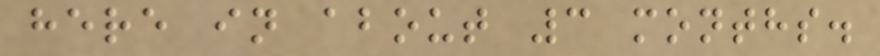here in about 3 months.
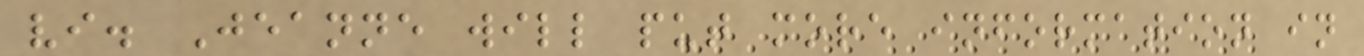vi. Jeanne will put more information in
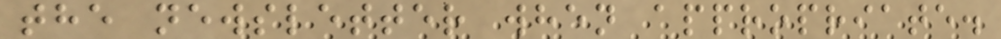the newsletter when appropriate.
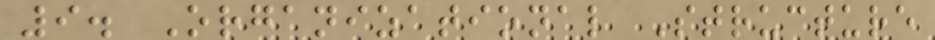9. Organizational Structure
